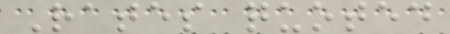Rates quoted
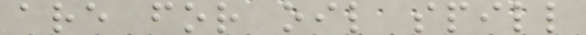are for oil spill
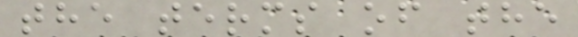the terms of the
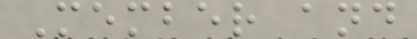Member and
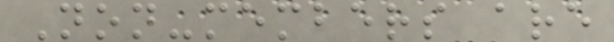Non-members are
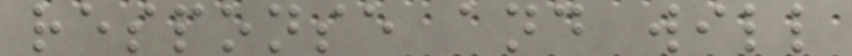response and will
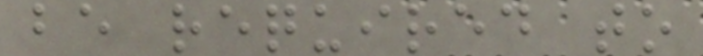be required to
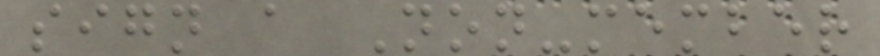sign a Non-member
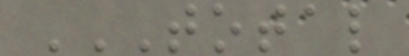TOTAL
